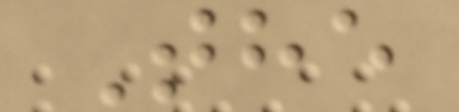The
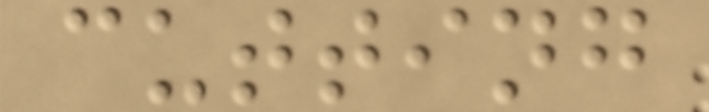cutting
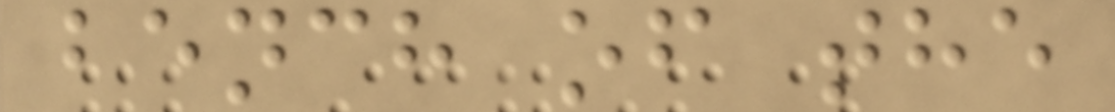bench of the
